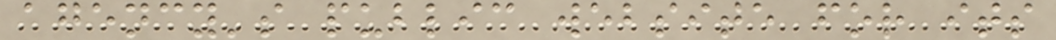agency's public website for its
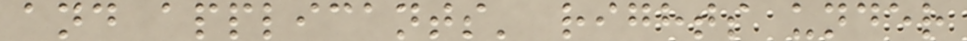and applicants' rights under
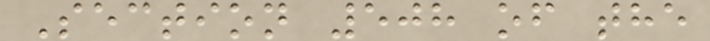Section 508 of the
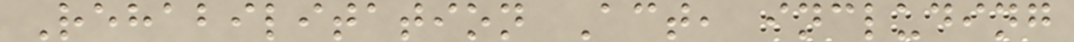Rehabilitation Act, including
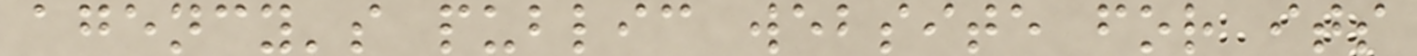agency's public website for its
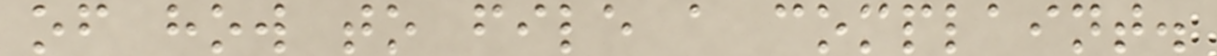of how to file a complaint.
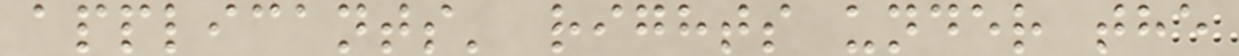applicants' rights under the
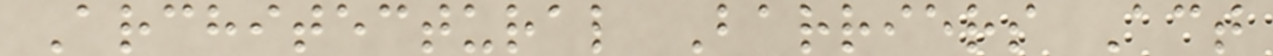Architectural Barriers Act
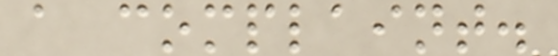a complaint.
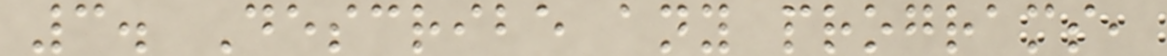3. Describe any programs,
